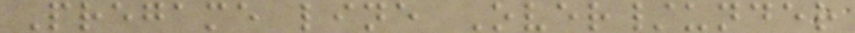Pregame line Over/under
